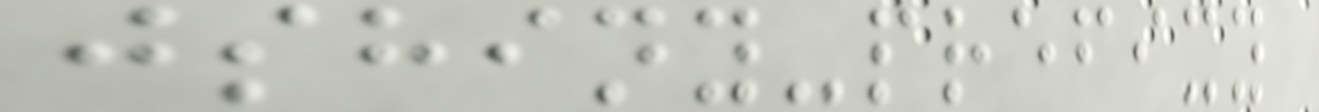jshiny-prefixy
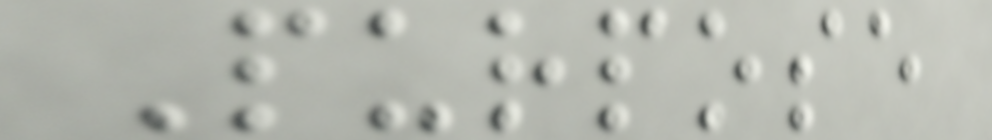Purpose
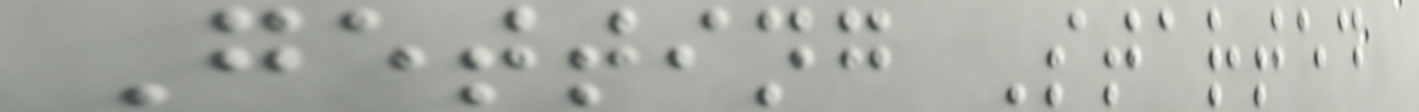Getting Started
